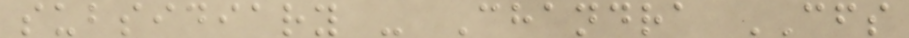subsidiary - Chandra CFS
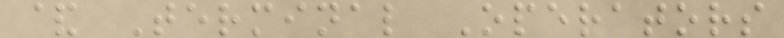& Terminal Operators
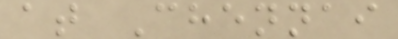at Chennai
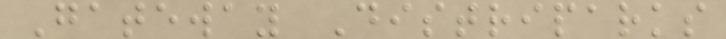Gateway Distriparks
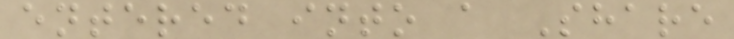entered into a Share
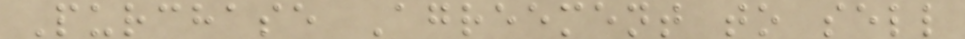Purchase Agreement to sell
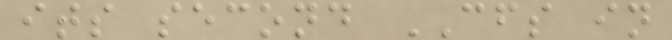its second CFS in
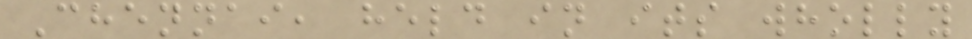Chennai, held in its wholly
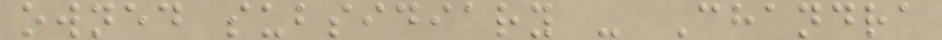owned subsidiary - Chandra
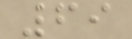69
